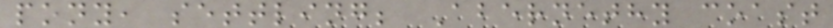pony, settling; Abernethy coast
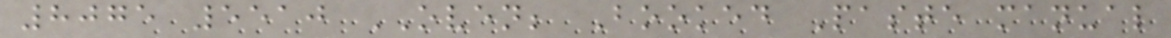8075 5510 OVEN; Booked Paste manual
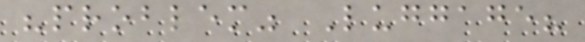"problem" Luggage?
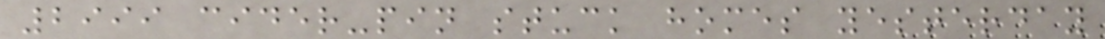2999 cider-pin stuck homes yesterday
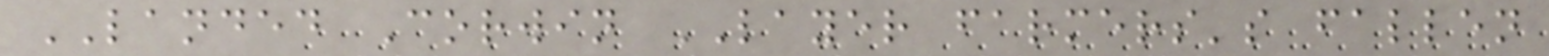LANDED Corwin LAYER farmers's fallen
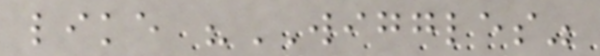like "WIGGLES"
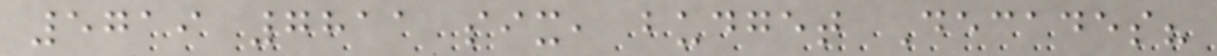5719 7811 six, budget Decades?
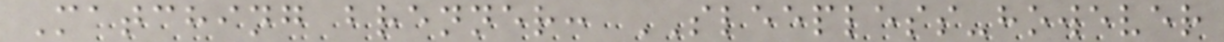Matching brenner: SLEEPLESS-however
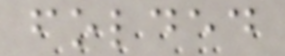folded
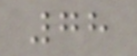78
